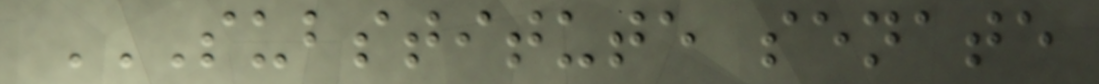SUBSTITUTE SENATE
